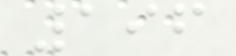196
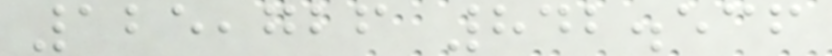125,726 842.536
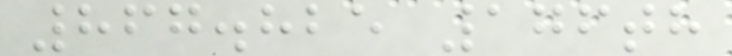867.825 176th
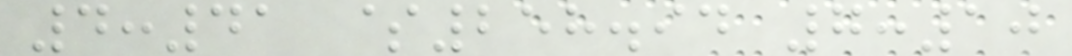4:41 $258.94 7:10
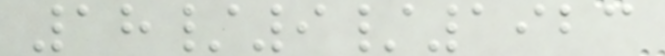18/9/1923
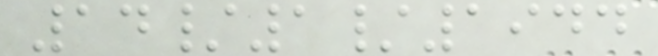14/1/1944
